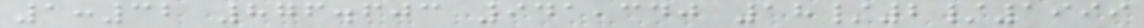1:32 876.603 941,340 18/2/1999
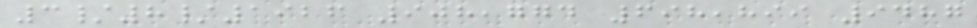3/8/1926 908,774 698,899 9487
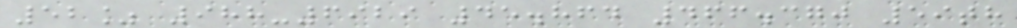52% 988-6929 45.864 466.370 59th
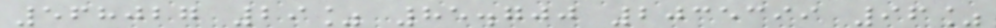568027 29% 85.700 2035399 96%
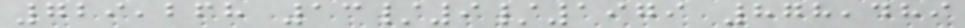729,268 13/9/1979 878,489
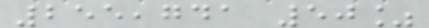255,741 50%
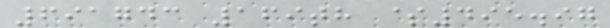691743 169th $495.97
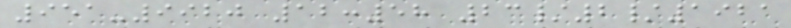951-9920 12:58 23/2/1921
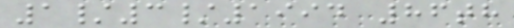1/3/1994 86th
